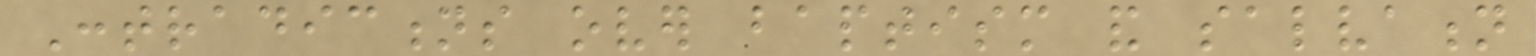Contradictions over baptism and salvation
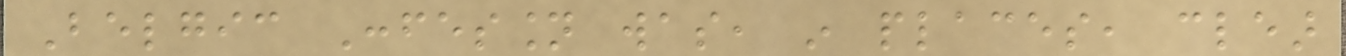Belgic Confession was, in places, clear
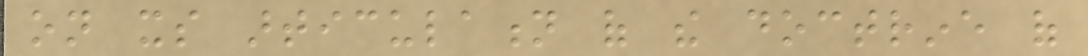on its articulation of the doctrine of
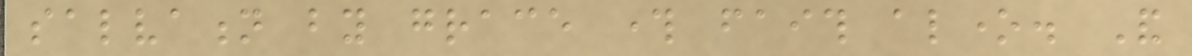salvation by grace through faith alone. And
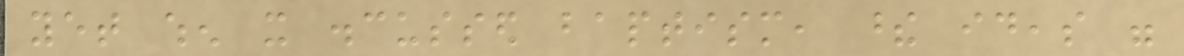yet when it discussed baptism, these ideas were
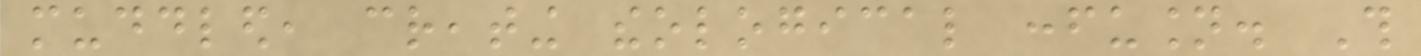muddled, creating theological confusion. This
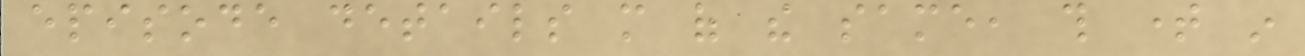episode details more of the same, this time in
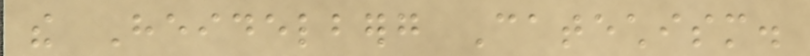the Heidelberg Catechism.
